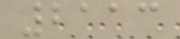2113
